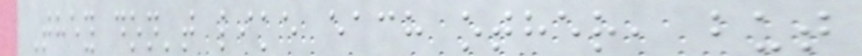They don't like each other, but
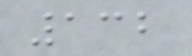132
